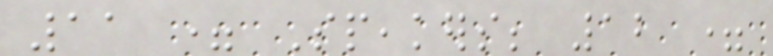11 = Speakers; 12 =
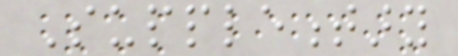Supplementary
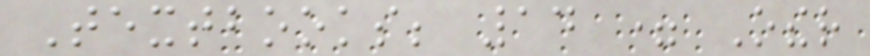Textbooks; 14 = Other
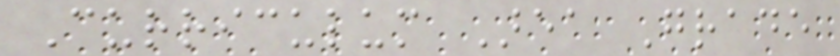Curriculum Area Grade
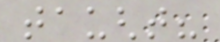taught?
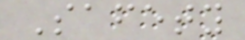Safety
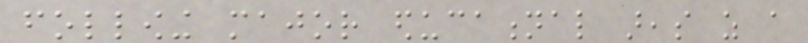following major educational areas as a
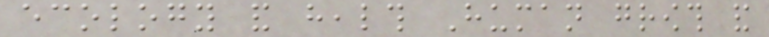ecology and health Human growth and
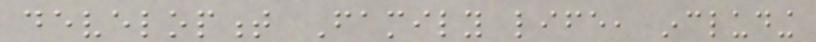development Family life, including
